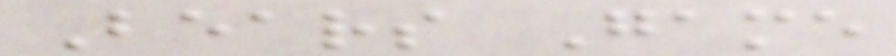Bears Game
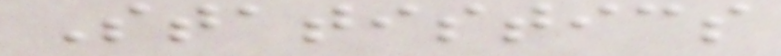Statistics
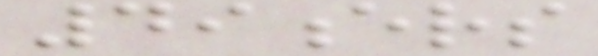49ers
